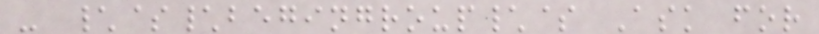- \$\begingroup\$ Ask for
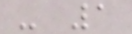- 1
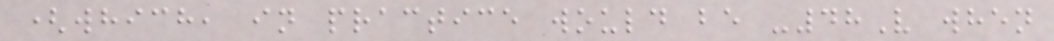(which, in practice would be -48V when
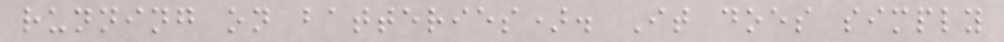running on batteries). It does simply
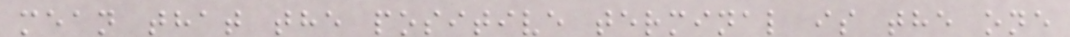mean that the positive terminal is the one
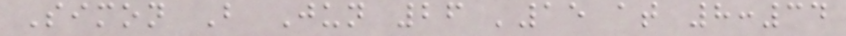Simon B Jun 26 '15 at 8:34
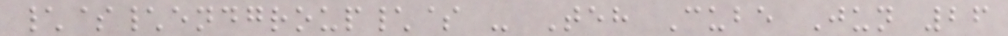\$\endgroup\$ - Teh Cube Jun 26
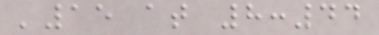'15 at 8:44
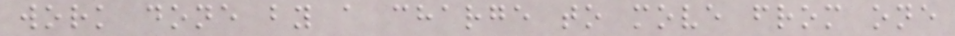work done by a charge to move from one
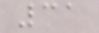31
